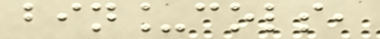bin_cols,
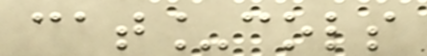cat_cols
